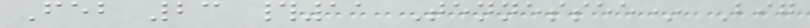Feb 23 #11 Tennessee* Big
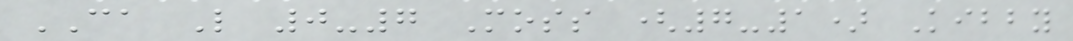CA L 0-7 Moss (7-1) Kibby
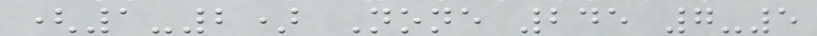(1-2) None 245 7-5
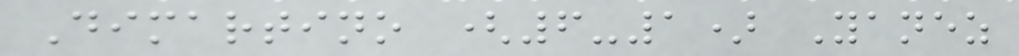Dimartino (6-1) Yanez
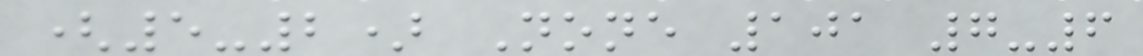(5-2) None 101 7-6
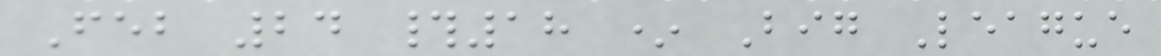Feb 24 #18 * Big League
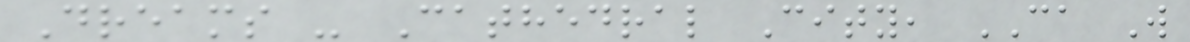Dreams - Cathedral City, CA W
